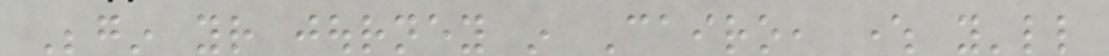Begin your journey in Cairo, where you'll
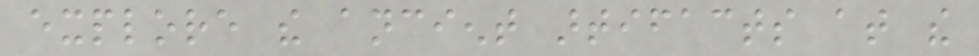explore the ancient artifacts at the
